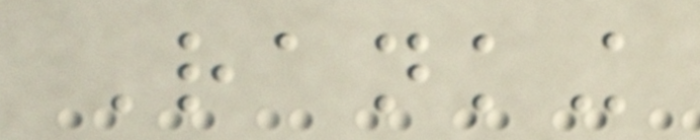Ranking
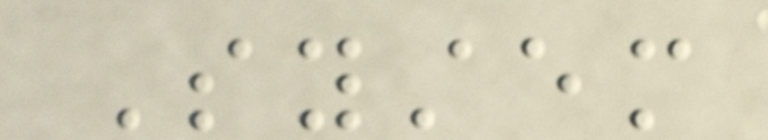System
